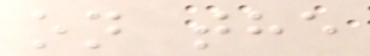on the
